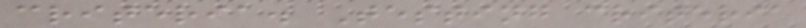criteria. Testing criteria
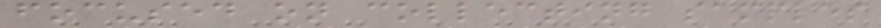focused on collecting samples
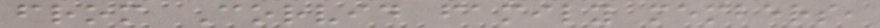from Corvid family members,
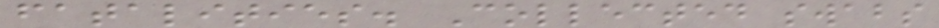fatalities. Collected swabs
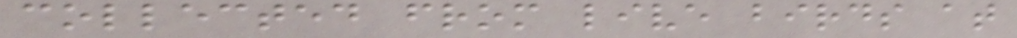collected from live birds at
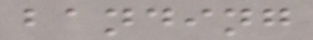banding
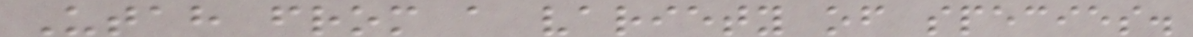Utah from a variety of species.
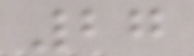27
